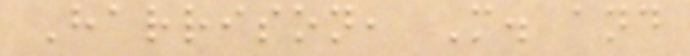Harrison, M. and
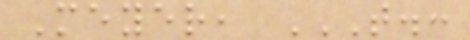Meyer, T.:
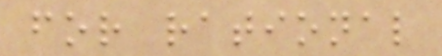for rational
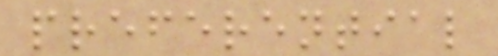preferential
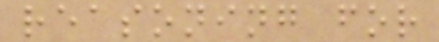reasoning for
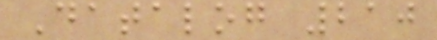Datalog 210
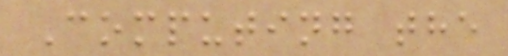Computing the
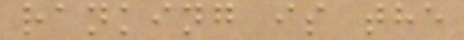ranking is the
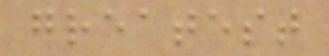greatest
